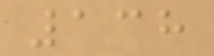138
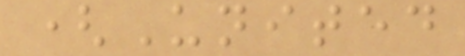(United
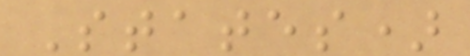States)
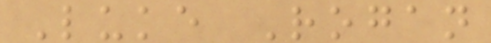Luke Rogan
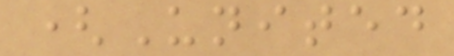(United
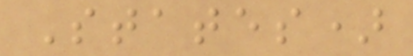States)
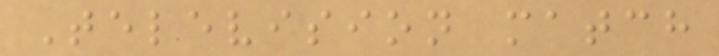Television match
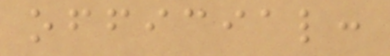official:
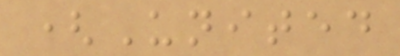(United
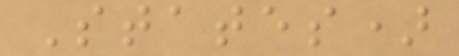States)
